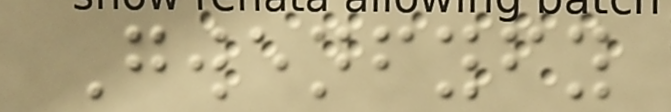Gwenfyfy
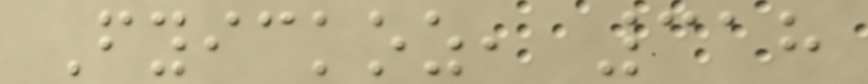Fyickoz, 318
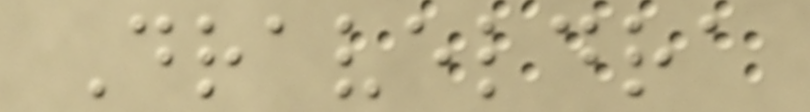Draveldra
